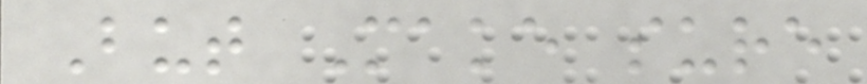But Make sure
